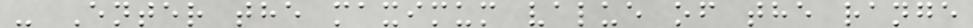- Enter the maximum value of the range
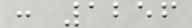: 1256
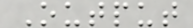Output
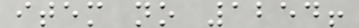item no 1254!
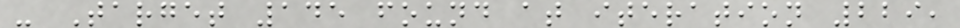- Target 145 found at iteration 229,
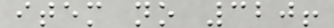item no 320!
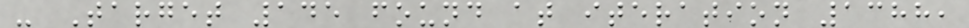- Target 145 found at iteration 1388,
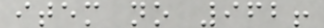item no 962!
